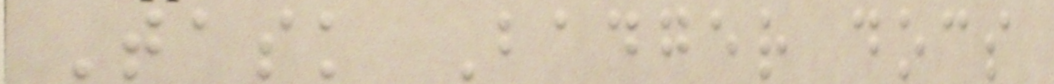Task Badger docs
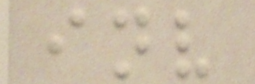inv
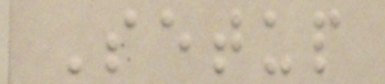Setup
